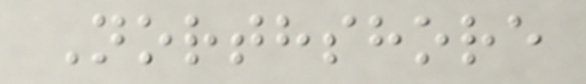Northshore
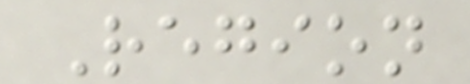Region
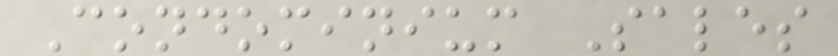Condominium Sales
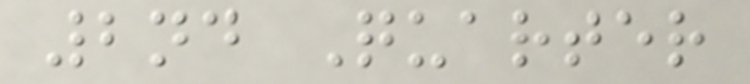2nd Quarter
